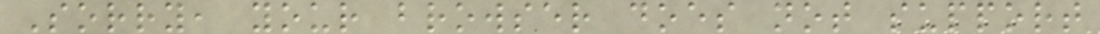Sorry, your browser does not support
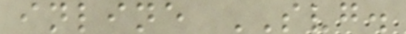inline SVG.
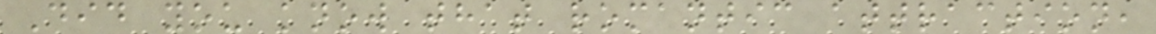Did you know that romantic attraction,
